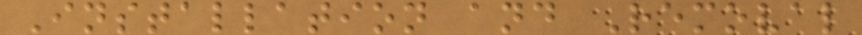Installation and Removal
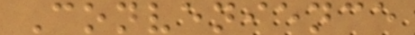Convenience
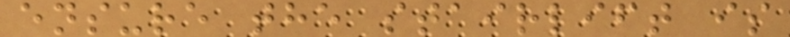ensure the stairlift is
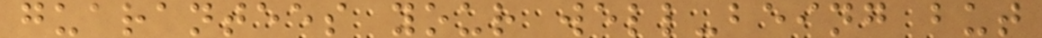guarantees your well-being but
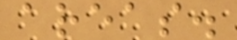areas.
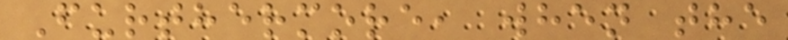Furthermore, when the
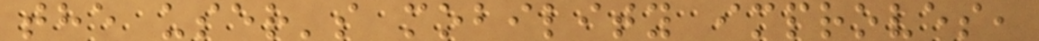the user's mobility improves,
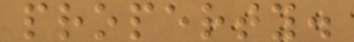property.
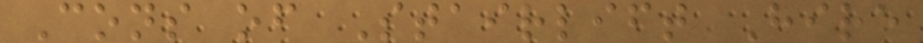Cons of Stairlift Hire
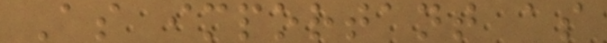As important as
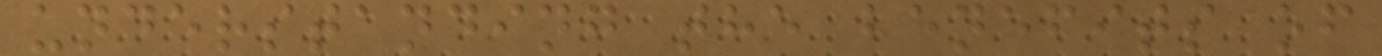understanding the benefits of
